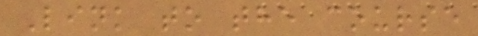Link to the course
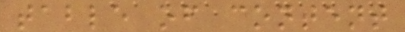table of content
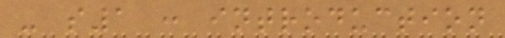- s1 : introduction
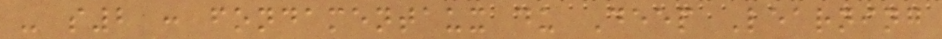- s2 : fondamentaux du Deep Learning
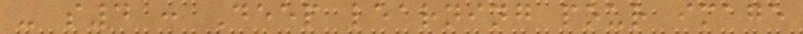- s4 : Deep learning pour image
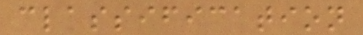classification
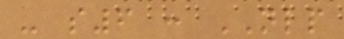- s6 : NLP
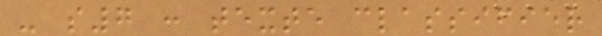- s7 : texte classifier
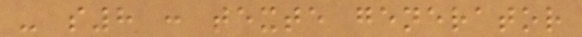- s8 : texte generator
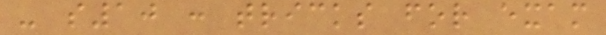- s10 : tricks for exam
